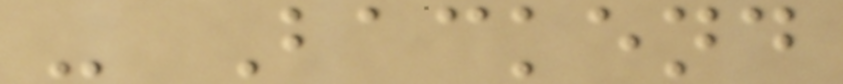- Backend
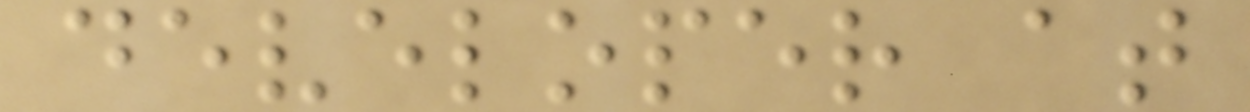developer at
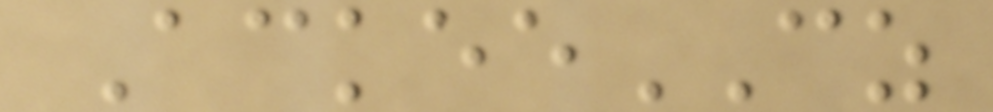AckeeCZ
